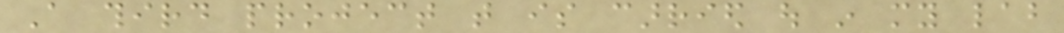A third project that is carried out in my lab
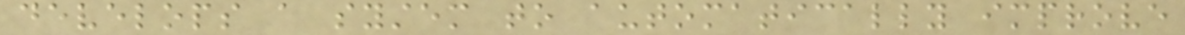develops a system to automatically improve
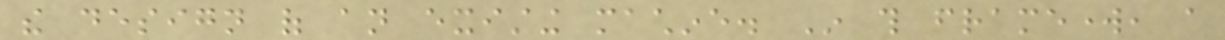the design of an existing machine. In this framework, a
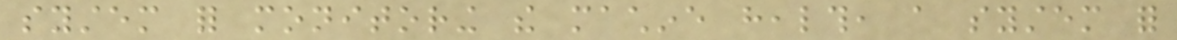system for monitoring the machine health, a system for
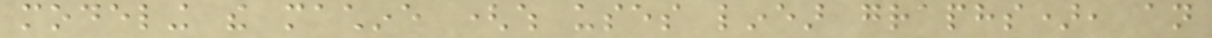modeling the machine (which uses linear graphs), an
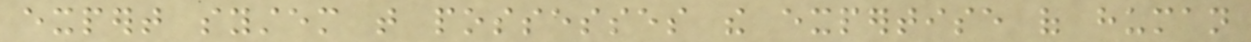expert system that possesses the expertise of human
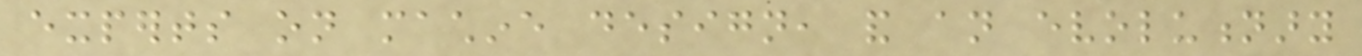experts on machine design, and an evolutionary
